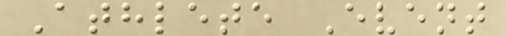Athlete Event
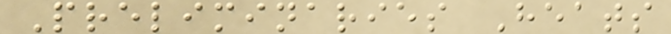Preliminaries Heats
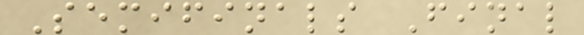Semifinals Final
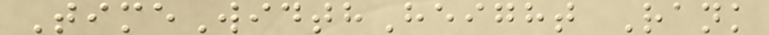TimeWidthHeight Rank
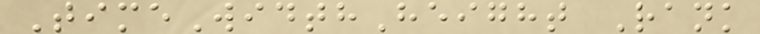TimeWidthHeight Rank
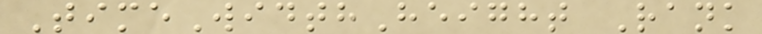TimeWidthHeight Rank
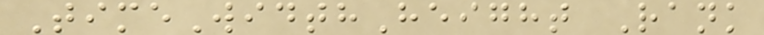TimeWidthHeight Rank
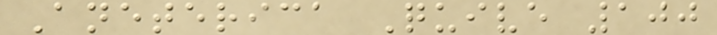Aneterica Quive 100
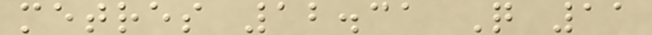metres 12.31 Q 11
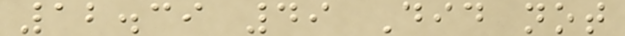12.39 49 Did not
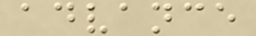advance
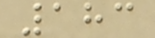183
